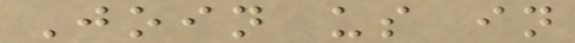Join us in
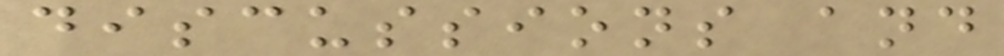discussions and
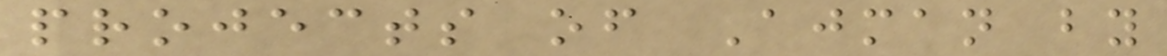projects of Ajman by
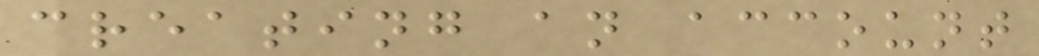creating an account
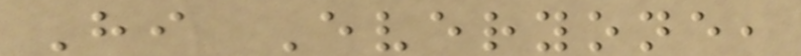Hi Everyone,
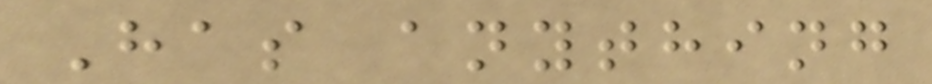Has anything
